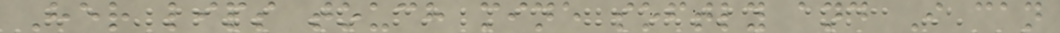Her lips touch mine softly and I can
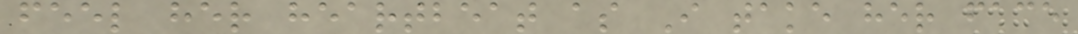feel her heartbeat as I take her face
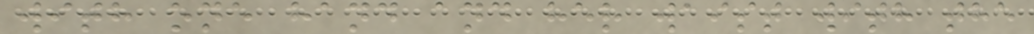with one hand and her waist with the
